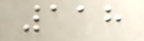118
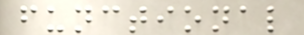functional
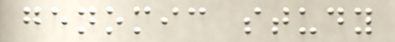genomic study
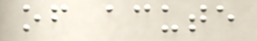of acute
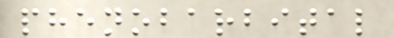phenobarbital
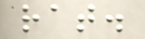rat.
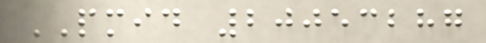PMID 20053287
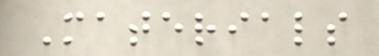Materials
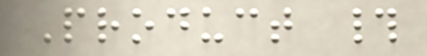Product #
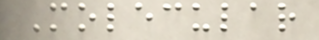Molecular
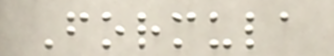Formula
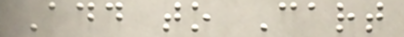Add to Cart
